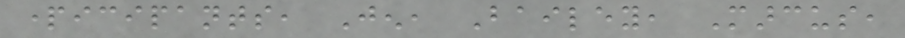participants, Jen, Bailey, Marcus,
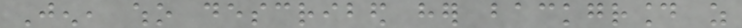Jen, who described her background as
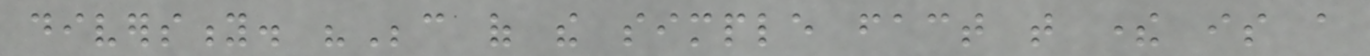diversity. "Because of the simple fact that there is a
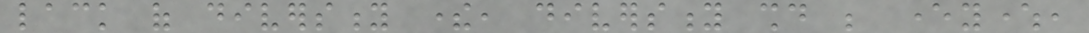lack of diversity there, diversity should be everywhere,
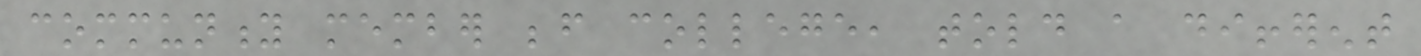community member before college, told a different
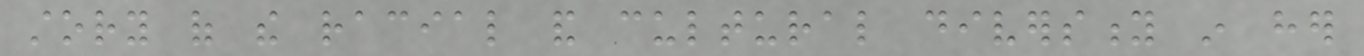story of the racial and cultural diversity in her
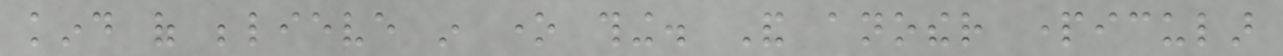kind of believe in one thing. And another particular
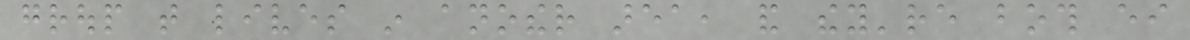group that lives in another area, and they're both either
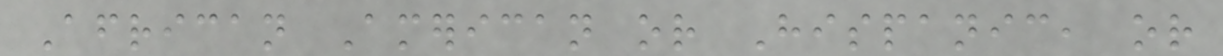African American or Hispanic, or
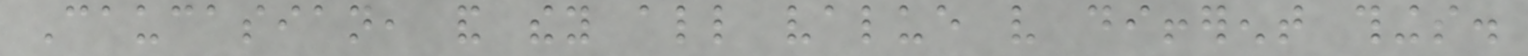Caucasian, and they all value very different things.
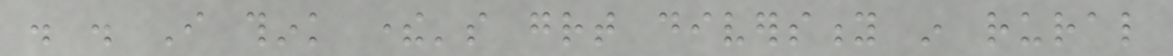. . I think there's great diversity in rural
